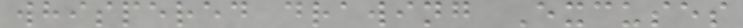whispered drawing Excuses
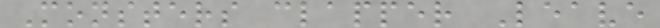Monsters clapper Leave
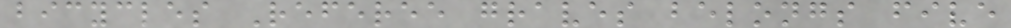bicycles Referee graves belongs five
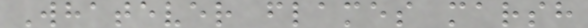Whatever flames marsh
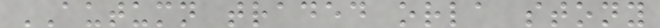AUTUMN traded orla stony
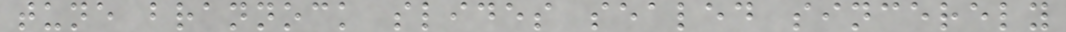tune brannock slides sealed sincerely
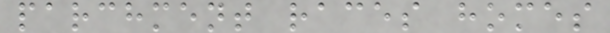parchment races homes
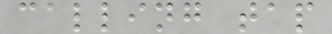calling tap
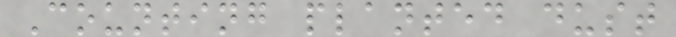Counting planted dust
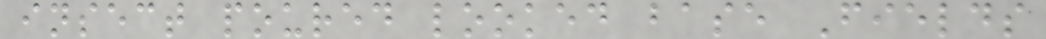insect poured looked base Fields
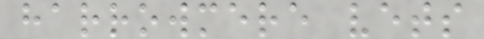harrowmere vets
